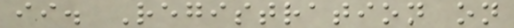ii. Registration on
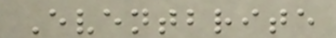Eventbrite
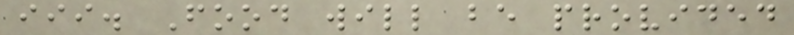iii. Food will be provided
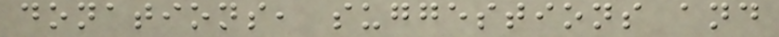donations, suggestions and
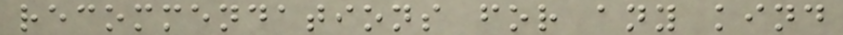recommendations for any kind
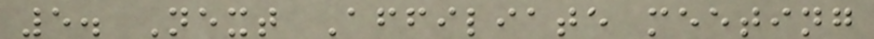5. Next Affiliate meeting
